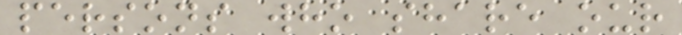persons who share our
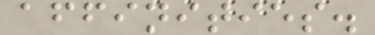affinities.
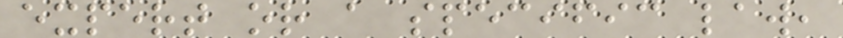expert or a specific law,
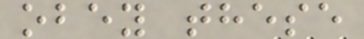obey these
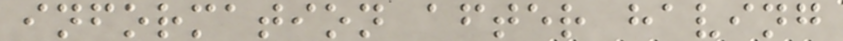information after having
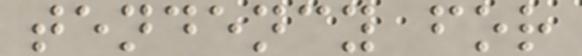tendency for
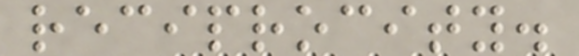reciprocity.
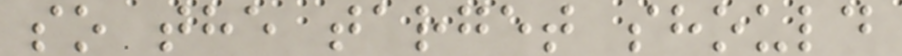so the target should
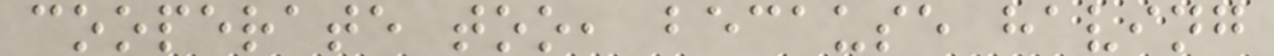cooperate too, because having
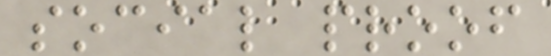social proof
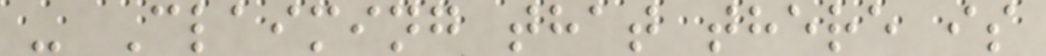- Claiming that there is
